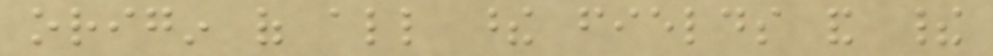origin of all these fields and their
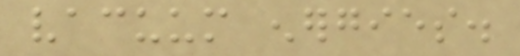vacuum energies.
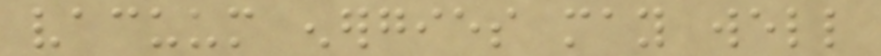vacuum energies may well
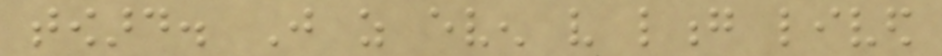toward. Just as even very long lived
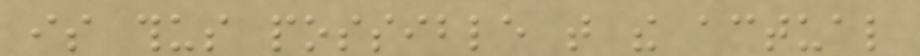is thus possible that the actual
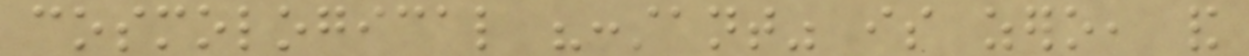cosmological "constant" is zero, and
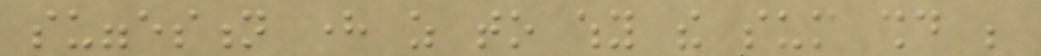suggestion here as to why the sum should be
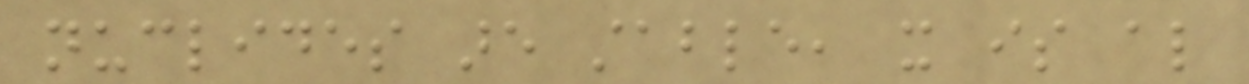nuclides are stable, it is also
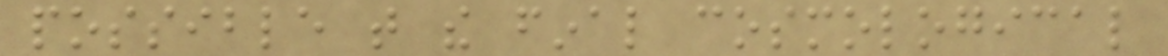possible that the final cosmological
